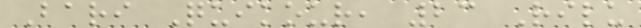Bari Quikour, 23 Rilu
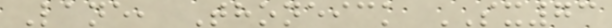Lane, Thoneick SX73
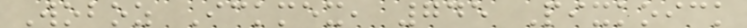Woboz Ickmex, 745 Pixkoick
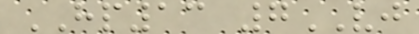HP13 7VJ
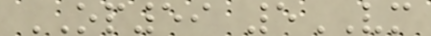OP59 5VM
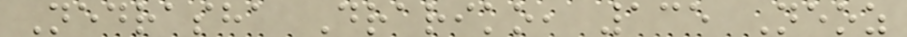Nedrasha Drariko, 135 Neoz
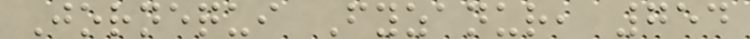Jornequi Fyzanur, 754
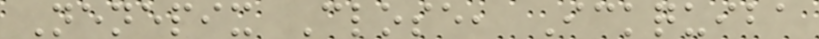Nenepix Close, Ickquiba
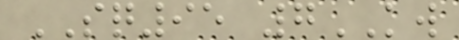SQ95 7KW
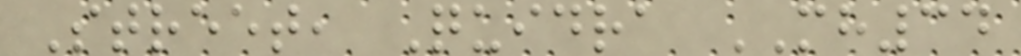Street, Quidra MH34
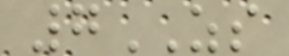7ZS
